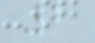2
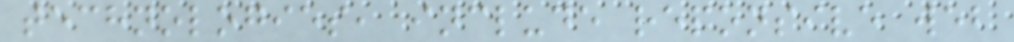technologies, include reponsive web
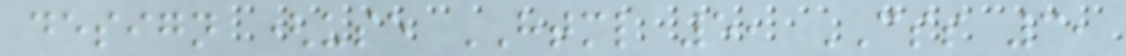design (use HTML 5, CSS 3,
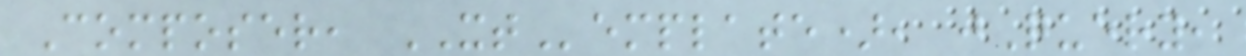Composer, XTemplate), jQuery,
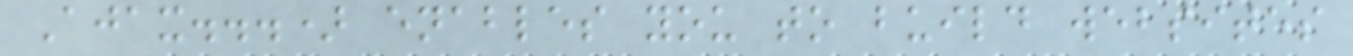Ajax...) enables you to build websites
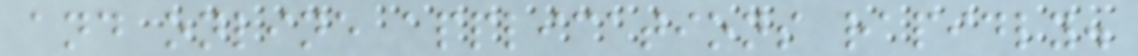and online applications rapidly.
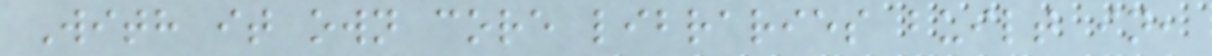With it own core libraries built in,
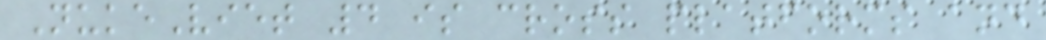NukeViet 4 is cross platforms and
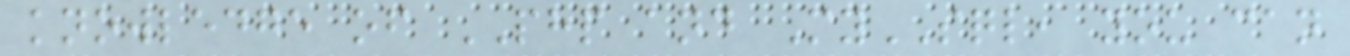knowledge of PHP and MySQL, you can
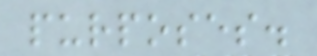purposes.
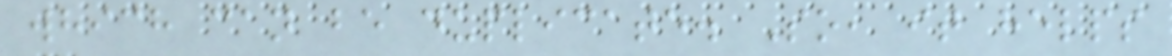which can be duplicate. So, it helps
